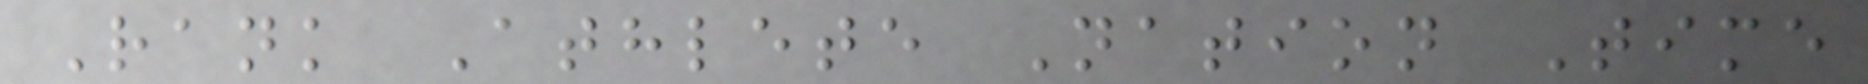Rank Athlete Nation Time
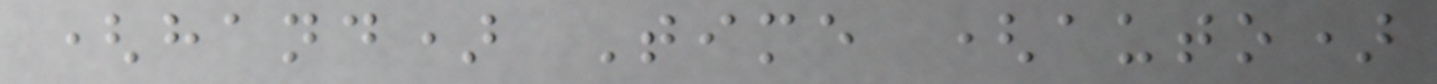(hand) Time (auto)
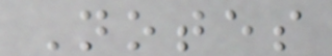Notes
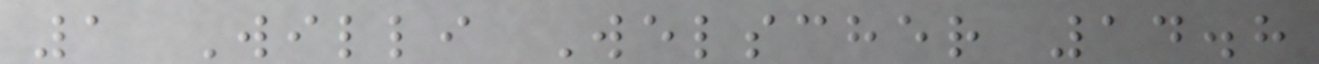1 Willi Welscher 14.8
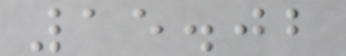15.02
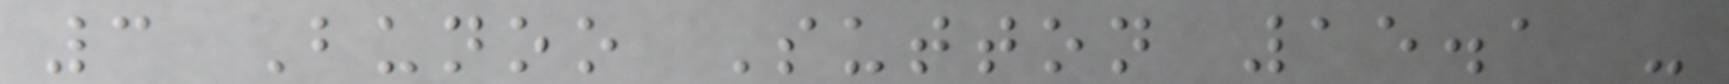3 Bunoo Sutton 15.1 -
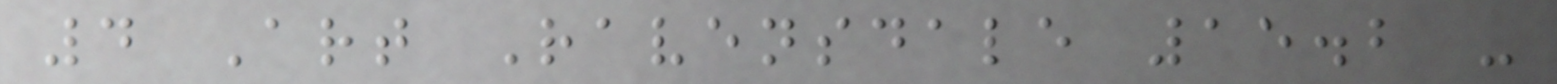4 Art Ravensdale 15.2 -
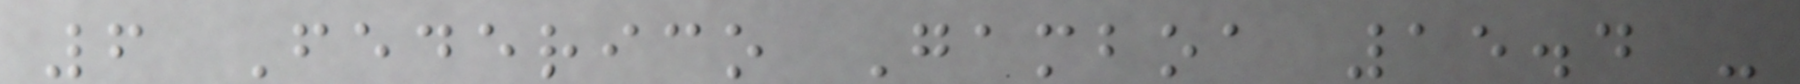6 Federico Gamboa 15.4 -
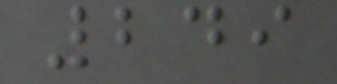249
